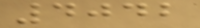4042
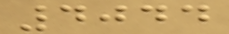4044
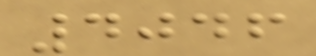4046
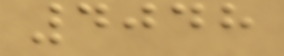4048
